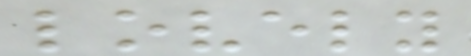lovely
